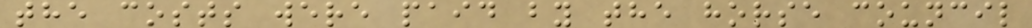the costs were paid by the horse council
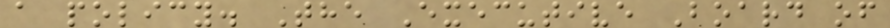a policy. The Executive Board of
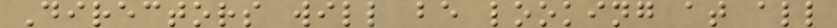Directors will be looking at all
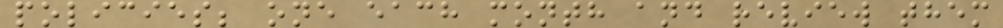policies; one each month and review them
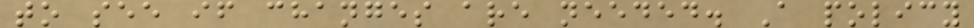to see if changes are needed. A policy
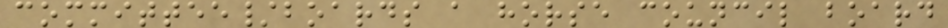committee/boards a horse council board
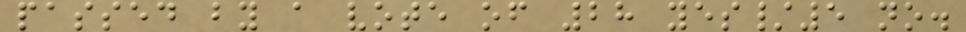passed by a vote of 28 yes/5 no.
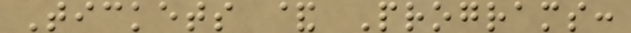Tickets & Programs:
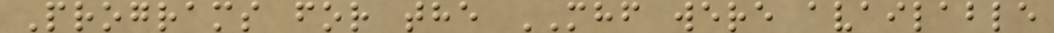Programs for the MHF were available
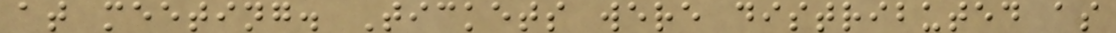at meeting. Tickets were distributed as
